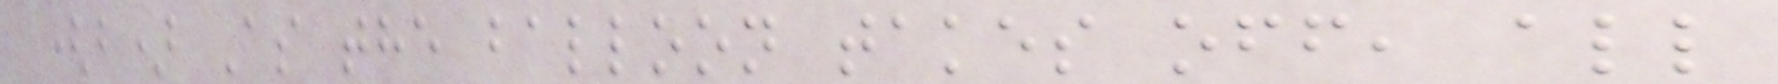(b) As the balloon takes off, all
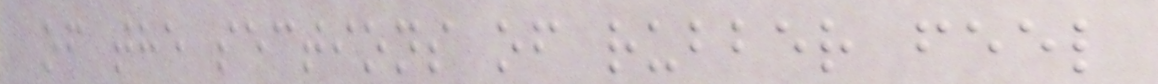of the sections of rubber feel
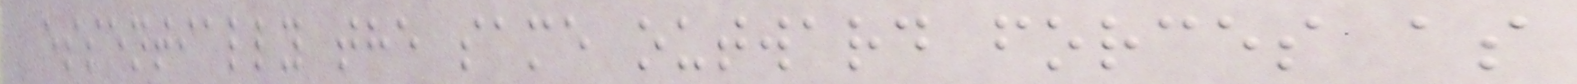essentially the same outward forces as
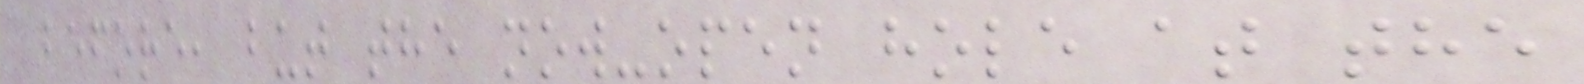before, but the now-open hole at the
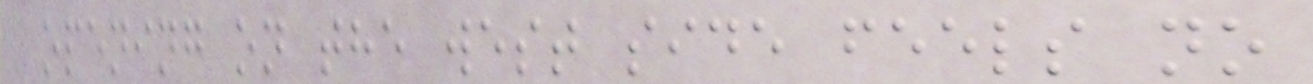opening on the west side feels no
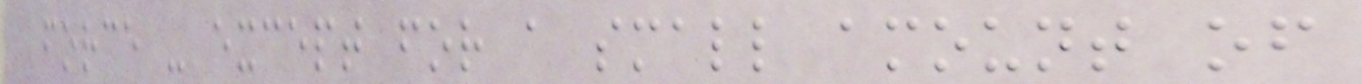force - except for a small amount of
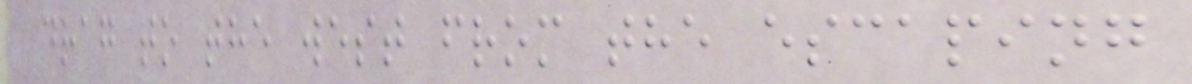drag to the west from the escaping
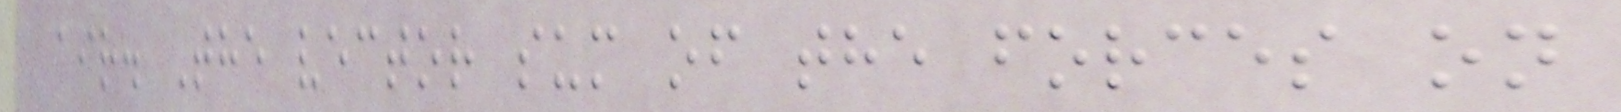air. The vector sum of the forces on
